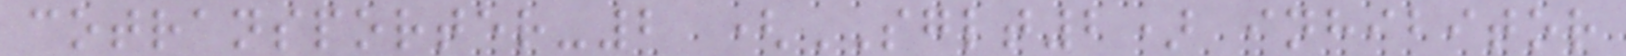cotransporter-2 (SGLT2) inhibitor
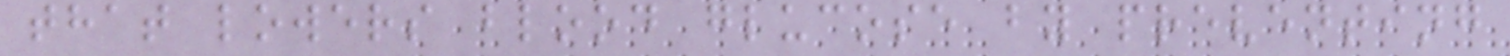that lowers blood glucose by preventing
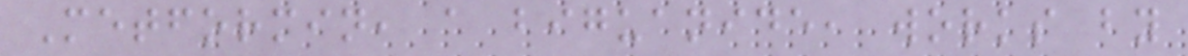Metformin, a biguanide, works by
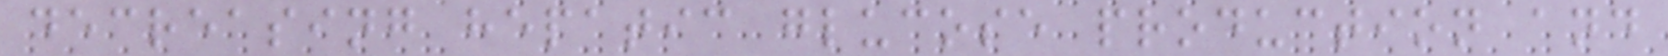decreasing hepatic glucose production and
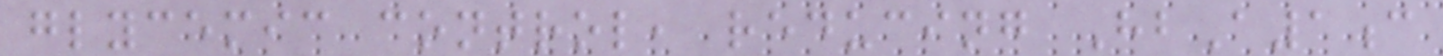glycemic control, reducing HbA1c
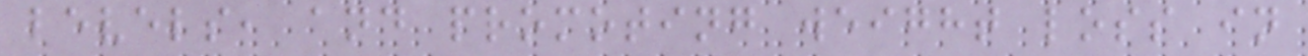levels, and promoting weight loss in
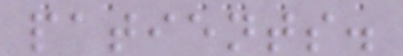patients.
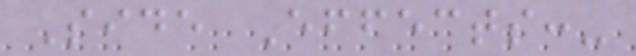Side Effects:-
